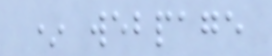* webpage
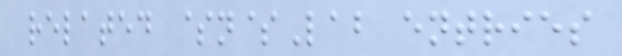related $n$Lab entries
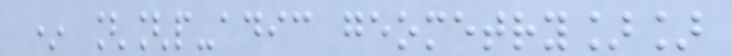* [[p-adic geometry]]
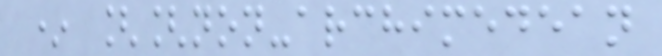* [[non-archimedean
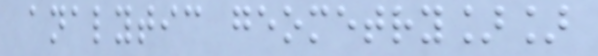analytic geometry]]
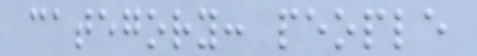category: people
